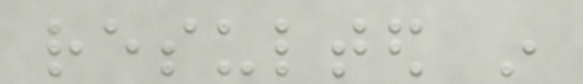resulted in
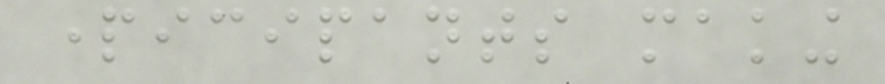participants making
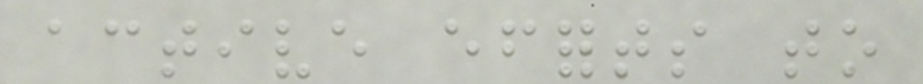active efforts to
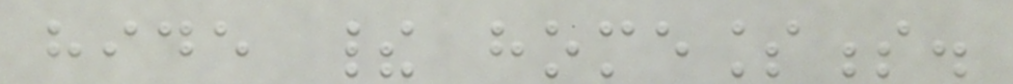hide their homelessness.
